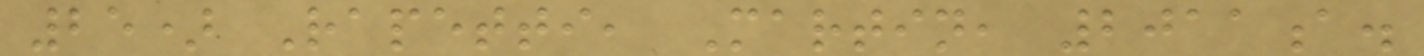25) Rapetti, Martin, 2011a.
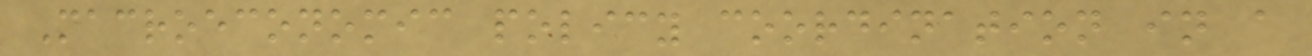Macroeconomic policy coordination in a
